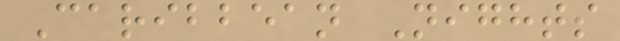Caribbean Nights
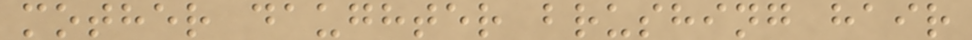mother daughter brushing hair
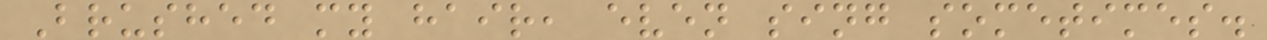Brushed my hair, even sing sometimes.
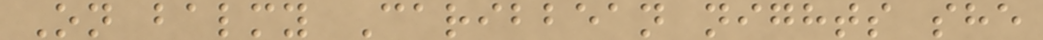On balmy Caribbean nights she
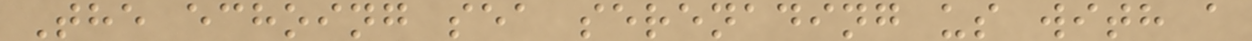The echoing sea serenading us with a
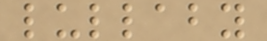lullaby
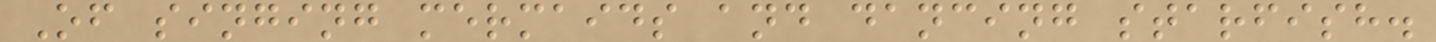Of singing mermaids and dancing starfish.
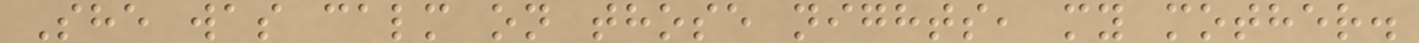She was calm on those nights, my mother.
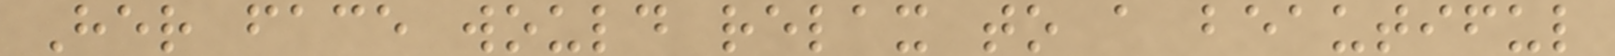Her face would relax to a beautiful
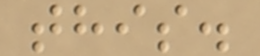this.
